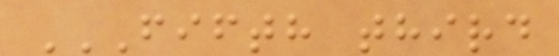FIFTH THIRD
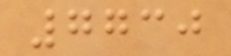7730
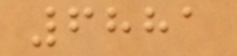6881
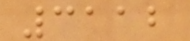3112
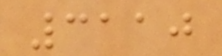3110
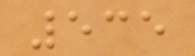535
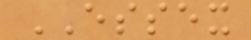ESSEX
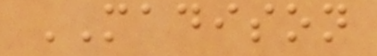MADISON
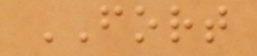FORT
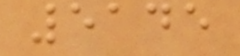5145
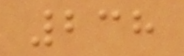238
